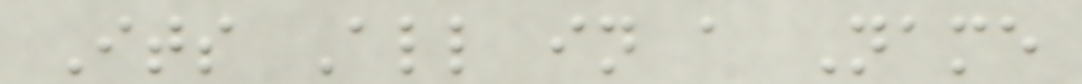Its All in a Name
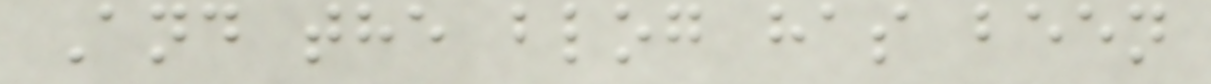And the blog has been
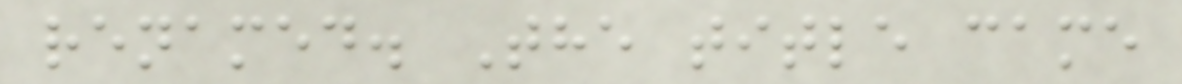renamed. The title came
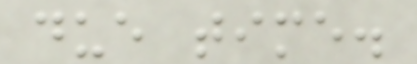due time.
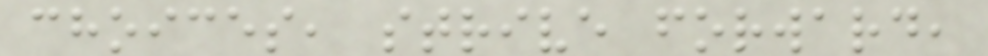choices, strive forward,
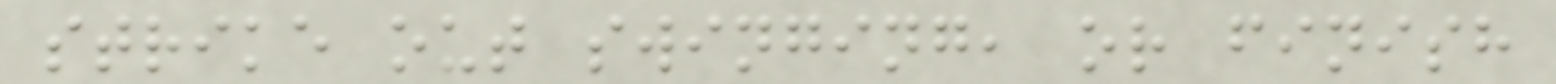strike out swinging, or finish
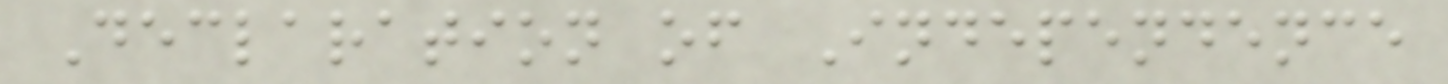Declaration of Independence
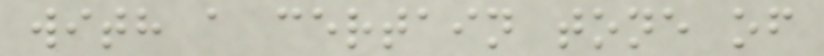with a certain tone of
